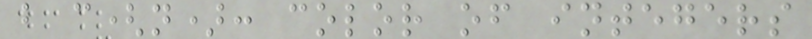b c(n): color of integers
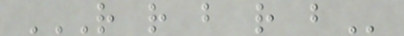R R B R B
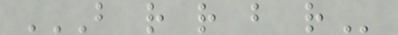B R R B R
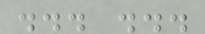... ...
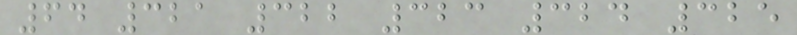64 321 322 323 324 325
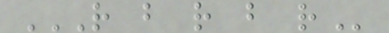R B R B R
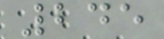245
